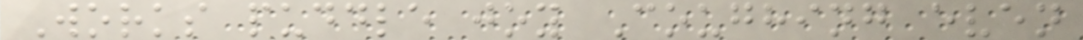Works puddle joy Coughing even
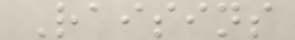Raisins
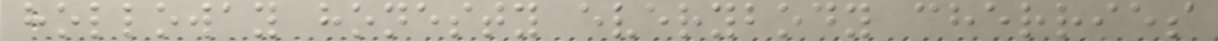holloway honesty everybody cherries
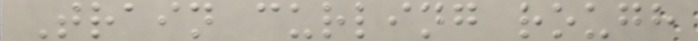Train curling rough
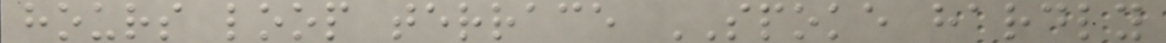hours loop terrace SPOKE hardly
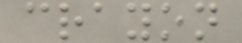crayon
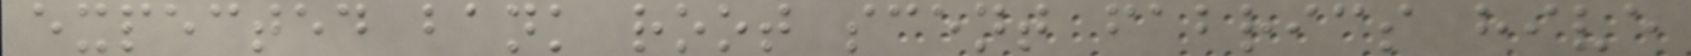expected bank root scent fabrics hive
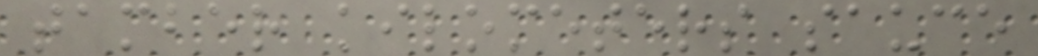tamber kilometers sauce
